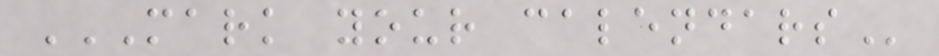MARK YOUR CALENDARS
